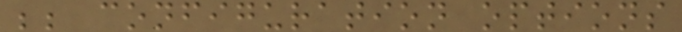;; configuration options
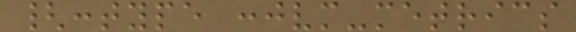{:type :jvm-metrics
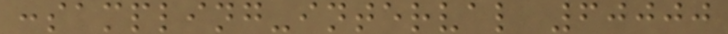:sampling-interval 60000
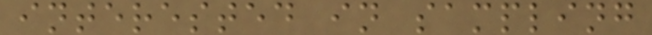interested in sampling
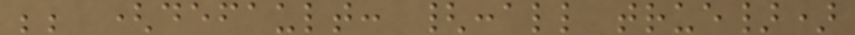;; (default: {:all true})
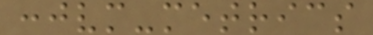:jvm-metrics
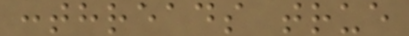:threads true
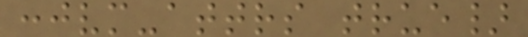:jvm-attrs true}
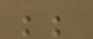;;
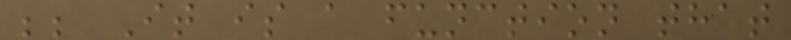;; It is a function that
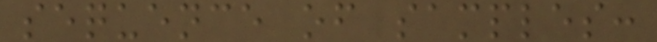sequence of samples:
